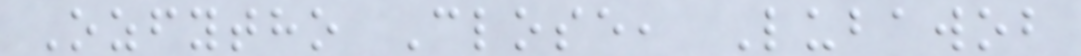Ozfytho Close, Lubawob
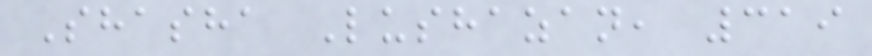Shasha Lushazan, 319
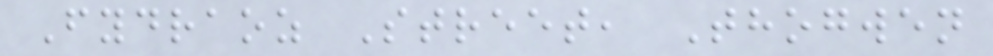Fydraoz Street, Thogwen
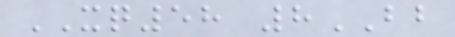XQ58 8BB
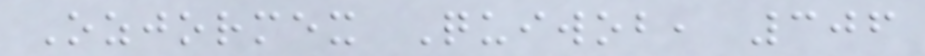Ozjormex Quiwob, 306
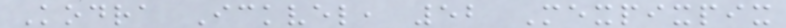Kodra Ickvel, 52 Mexpixpix
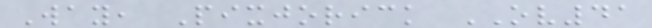Way, Pixjorick OV41
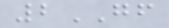2GF
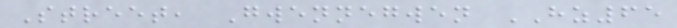Street, Gwennegwen HZ65
